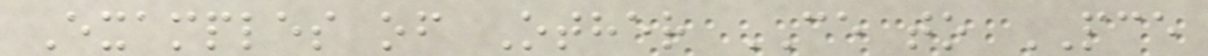Examples of Other CE to PCE
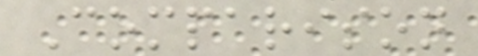Comparison
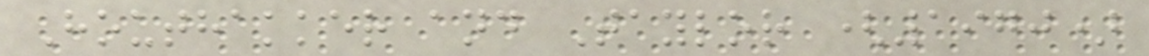Houthakker and Taylor (1970)
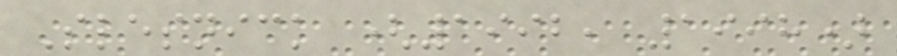Slesnick (1992, 1998)
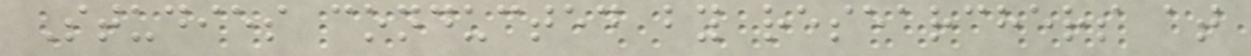Studies conducted by researchers at
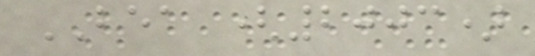BEA (2003)
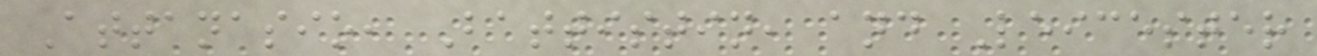Attanasio, Battistin, and Leicester
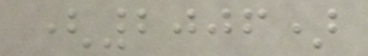(2006)
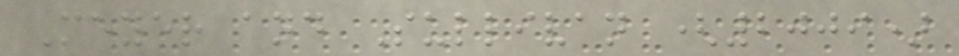Meyer and Sullivan (2009)
